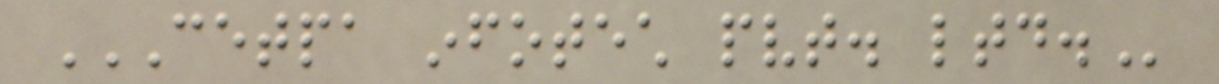CETPA INFOTECH PVT. LTD.
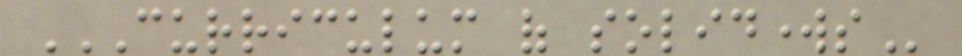CURRICULUM OF SOLIDWORKS
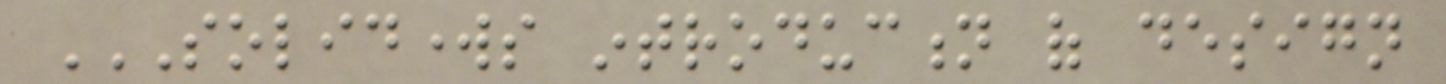SOLIDWORKS INTRODUCTION OF DESIGN
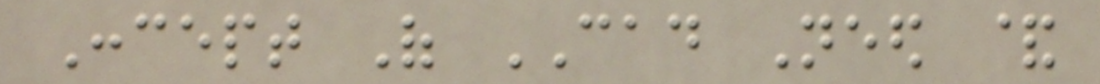Concept Of CAD Need &
